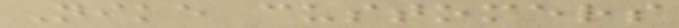Nike customers
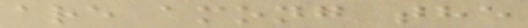are among the
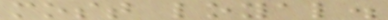most loyal.
